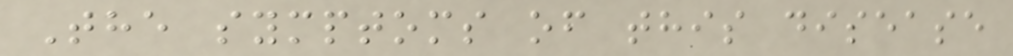The symptoms of this disease
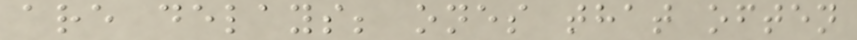are delays; ones that often
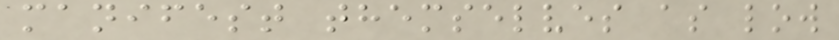manifest themselves as low
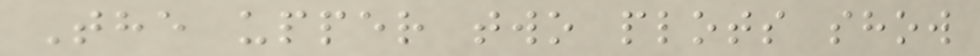The upper two plots show
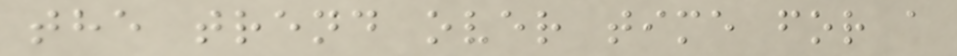the trend over time for a
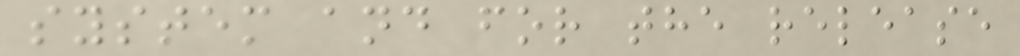system and for the release
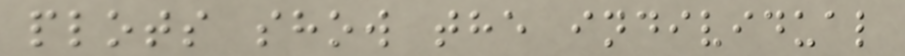plots show the individual
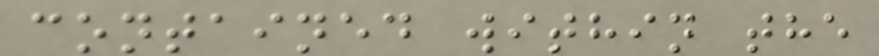contained within the
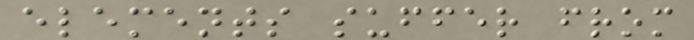elements suffer from
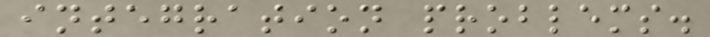integration problems.
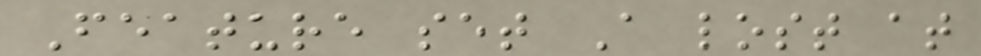Feature set A lost at
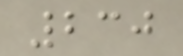230
